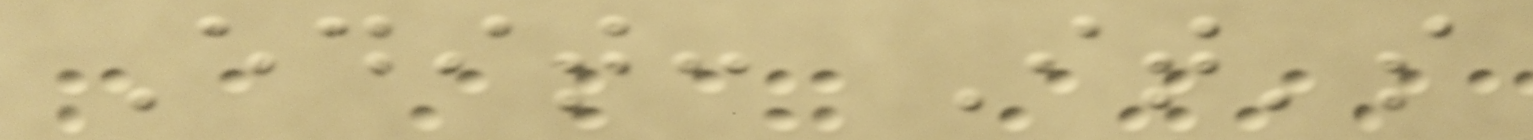Edit: It's
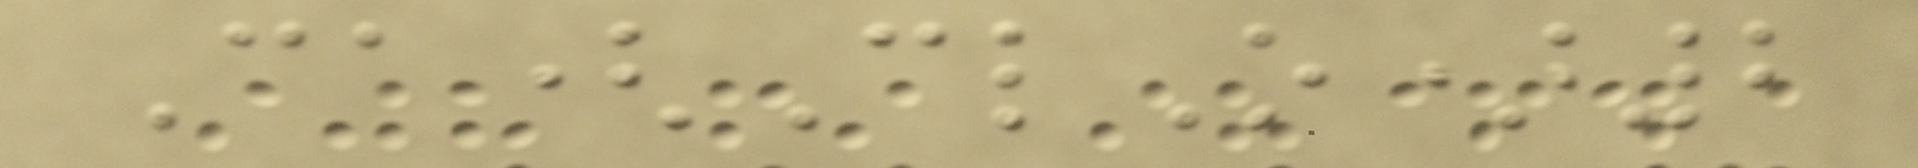Ca(ClO)2
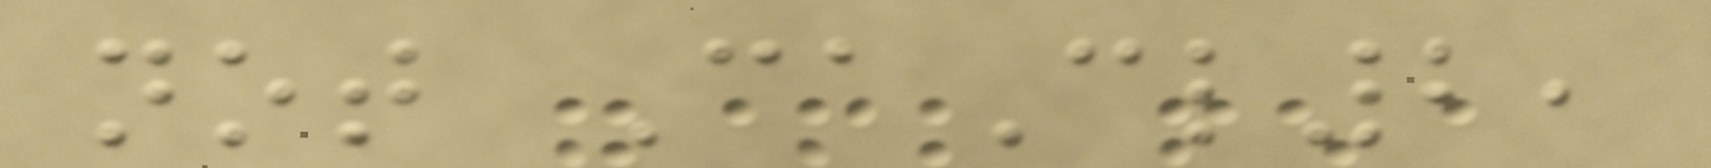not CaCl2,
